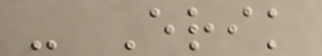- Erik
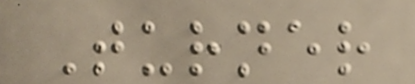Turner
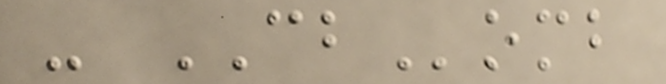- CBomb
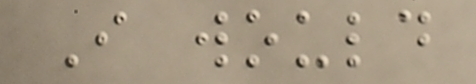I would
